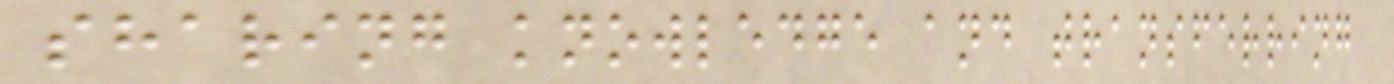sharing knowledge and transferring
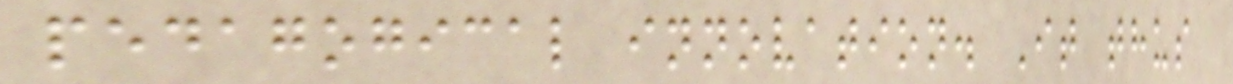pedagogical innovation. It thus
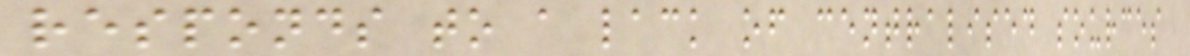responds to a lack of centralised sources
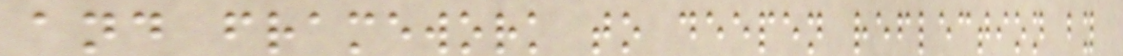and framework to deepen reflection by
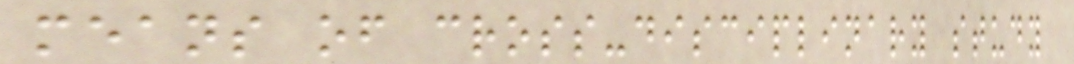means of cross-disciplinary study
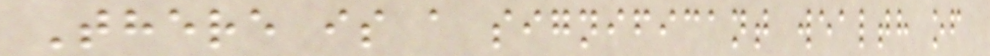There is a significant wealth of
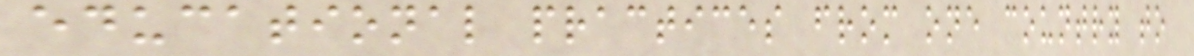educational practices from one country to
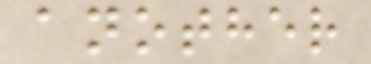another
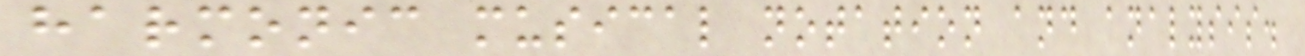harmonic musical notation and analysis.
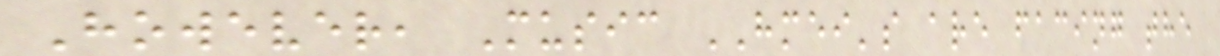However, Music HMEI's are facing the
